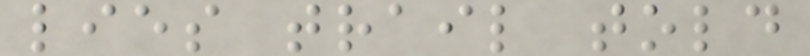lies trail told
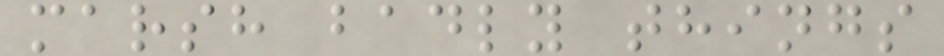marsh badly things
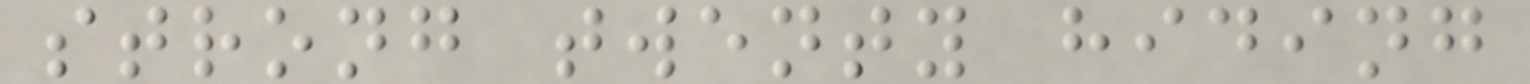strong twenty hiding
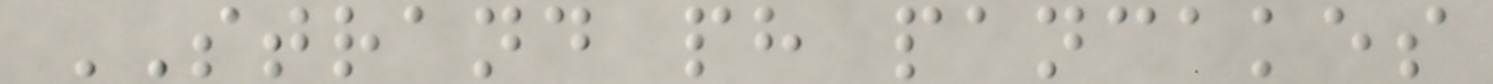STRAND ph pancakes
